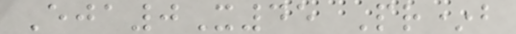Eja0X45 Pr*b
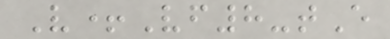V+Vf8-tE
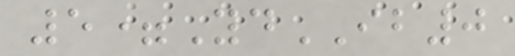5=YdIB0
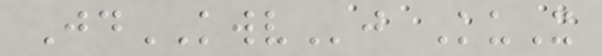JdKWVj KuX
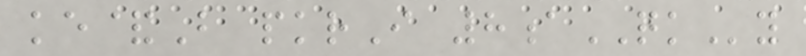ke&B pkrI 8aQKy
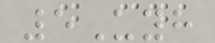5Uyh
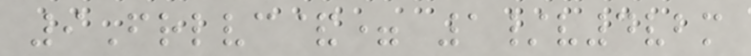9Frlvc&= 1/v4vbm
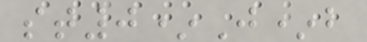st0*J*b
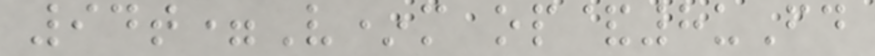94t=V*m op&8uFd
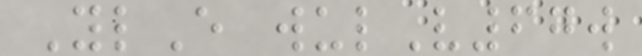YlE wulV67w
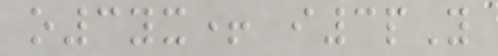o3yx+ i3pY
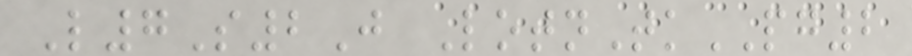L7S2J LotnTkPG2
